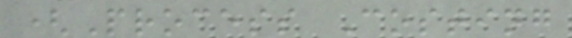(Process Costing
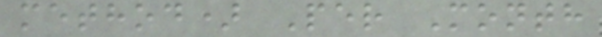method) Per Month
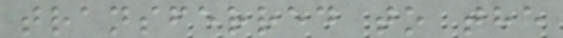transferred to the
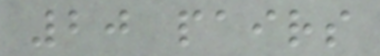20 pairs
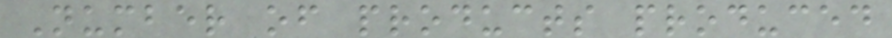Number of products produced
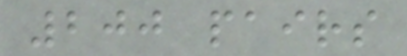200 pairs
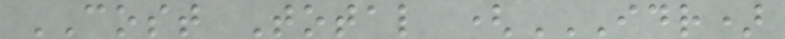COST Total (IDR)
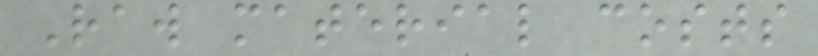Raw material costs
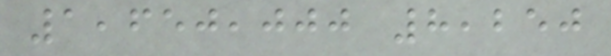1,650,000 8,250
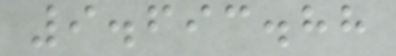9.693.88
